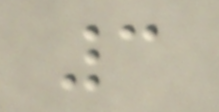3
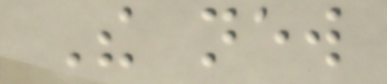The new
